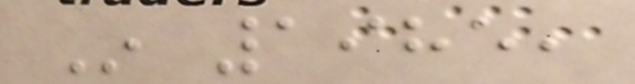In 1985,
